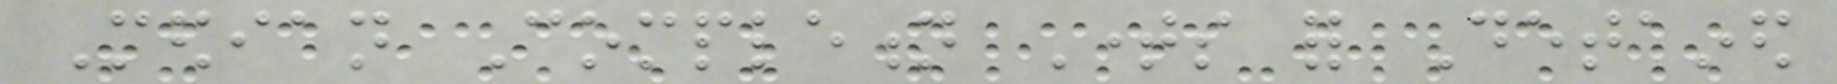Median Completion Times for Detained
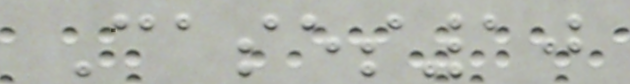Cases10
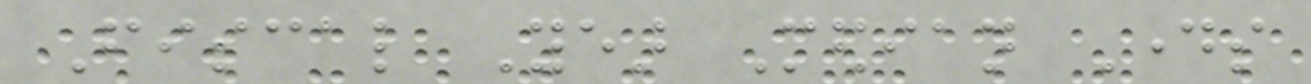Fiscal Year Median Days
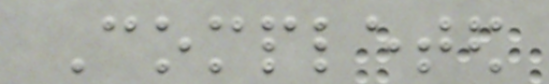Completed
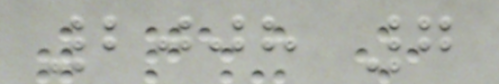2008 7
